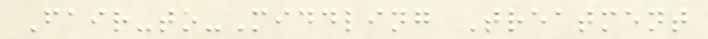Fair-to-Middling Treatment
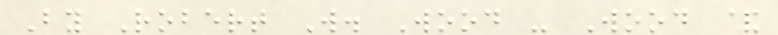By Robert W. Wood - Wood &
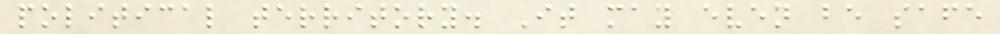political territory. It may even be safe
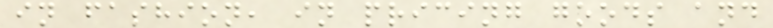in fashion, in pricing goods and
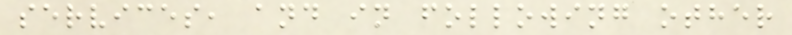services, and in following other
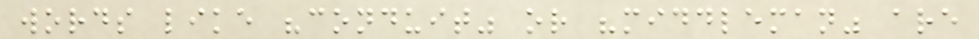words like "conduit" or "middleman" are
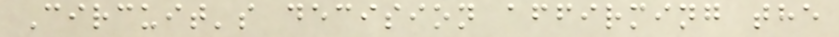Circuit's decision affirming the
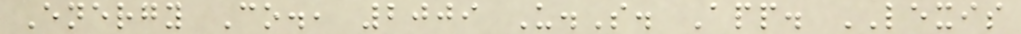Energy Co., 2009 U.S. App. LEXIS
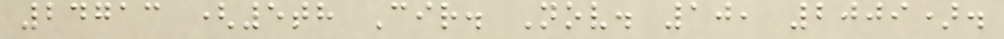24713 (5th Cir. Nov. 10, 2009).
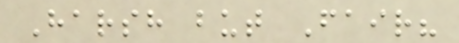Harsh but Fair?
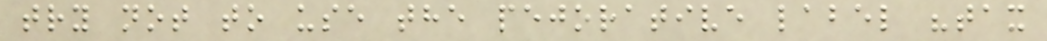try not to use the pejorative label "tax
